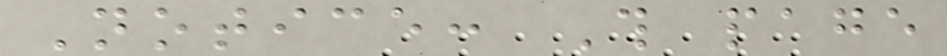Notice: This page
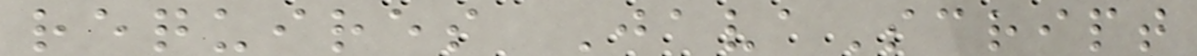requires JavaScript
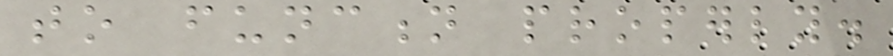to function properly.
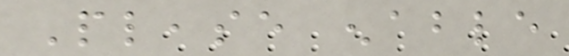Please enable
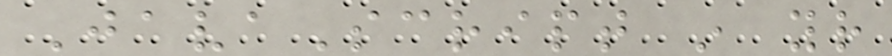JavaScript in your
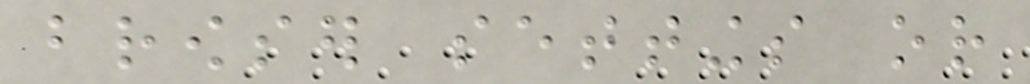browser settings or
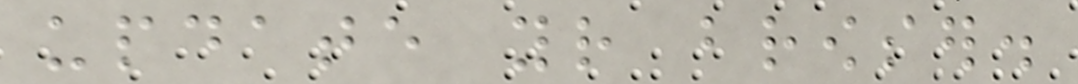update your browser.
